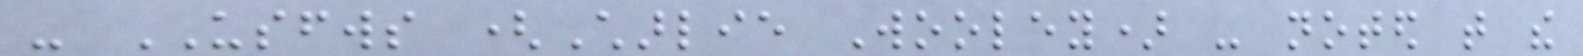- USFWS (Charlie Wooley) - noted that the
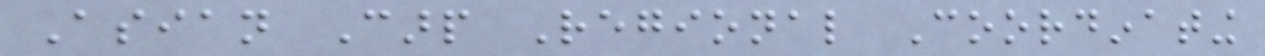Asian Carp Regional Coordinating
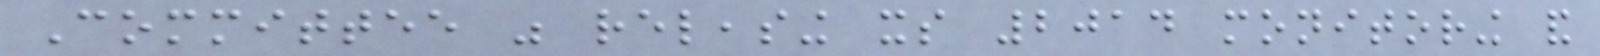Committee was releasing its 2014 monitoring and
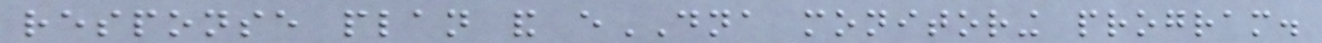response plan and eDNA monitoring program.
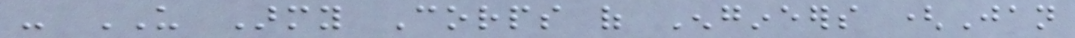- US Army Corps of Engineers (Jan
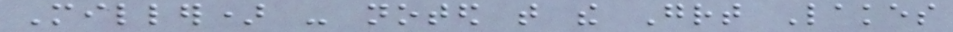Miller) - noted that the Great Lakes
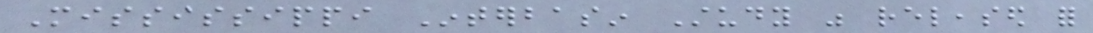Mississippi Interbasin Study was released for
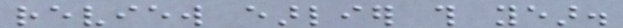review earlier this year.
